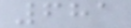681
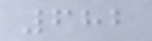682
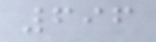696
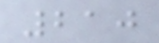210
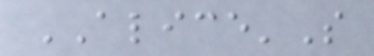ALICE'S
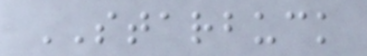STARBUCK
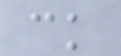ck
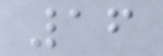16
